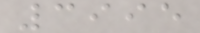3995
